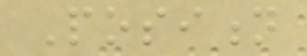Position
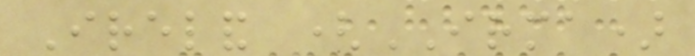Ireland (IRMA)
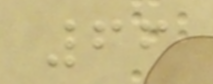66
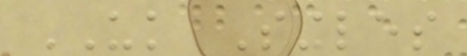UK Singles
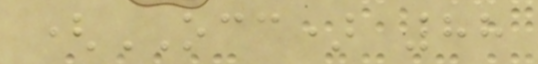(OCC) 88
